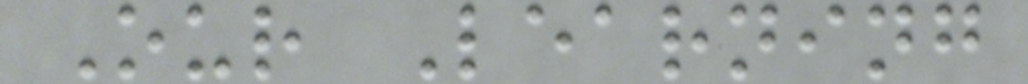Our Learning
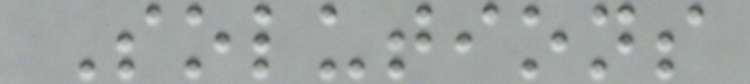Solutions
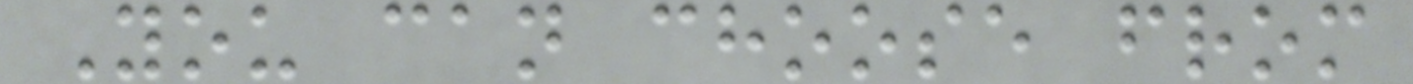You can choose from
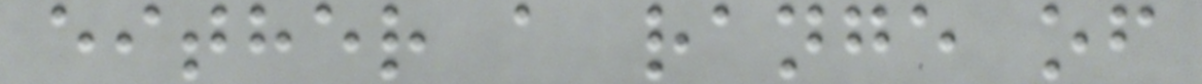either a range of
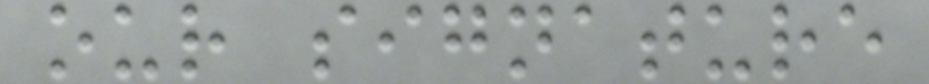our signature
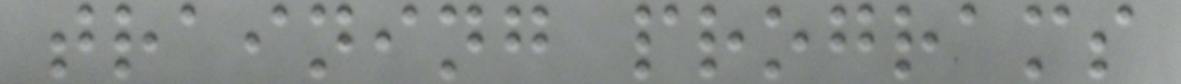training programs
